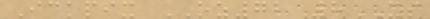Ickpix OZ72 8XS
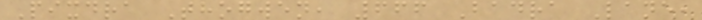Pixdra Thogwen, 666 Badra Lane,
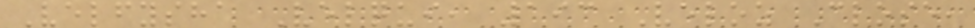Velfysha Velqui, 193 Veloz Close,
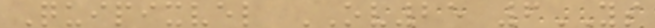Quipixvel OV25 6YS
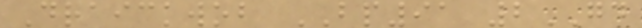Draickwob BP91 2GD
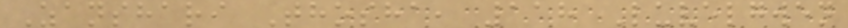Zanshari Thosha, 118 Luvelgwen
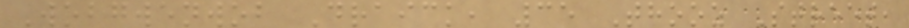Wobgwenwob Draick, 35 Thooz Street,
